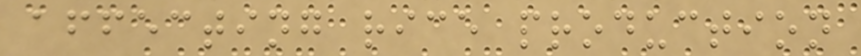affecting rice production
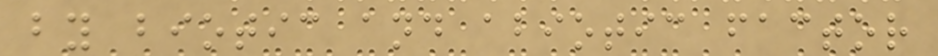by biotic and abiotic factor
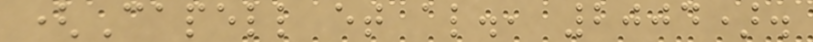(Capell et al., 2004).
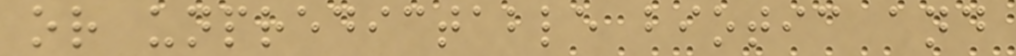or unpredictable biotic and
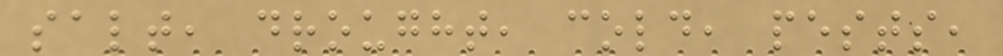salt, drought, cold, pests,
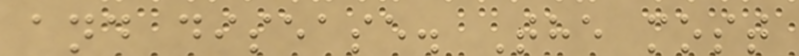and disease. The most
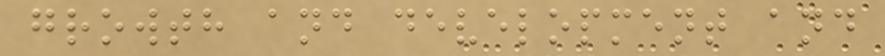growth and development and
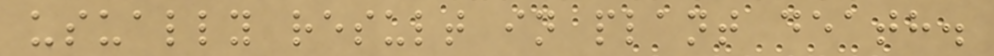usually result in plant death.
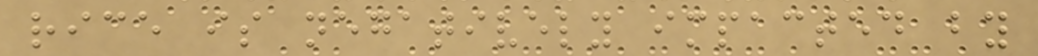rice is negatively impacted by
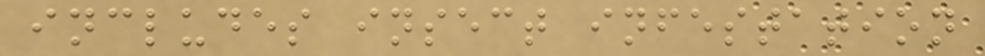includes insect infestation
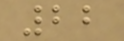22
